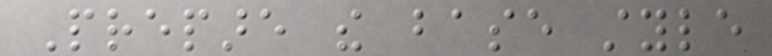Prepare the base style
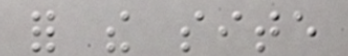for the site
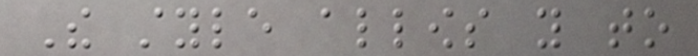The style allows you to
